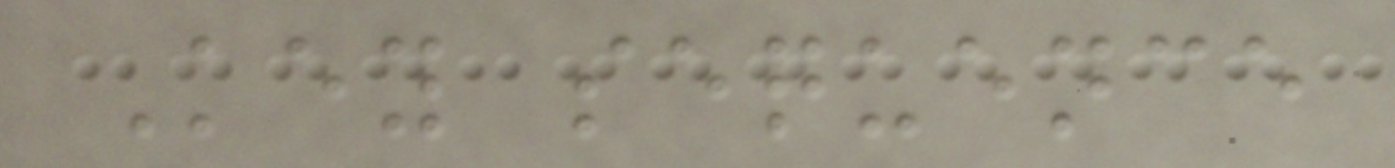Key sequence
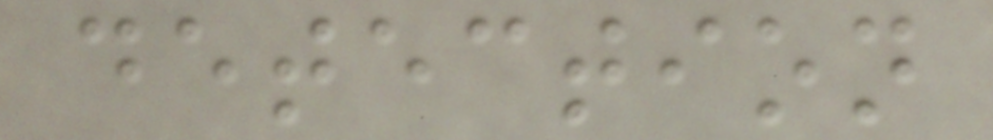detection
